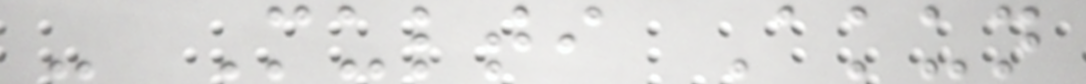- Multi Akun
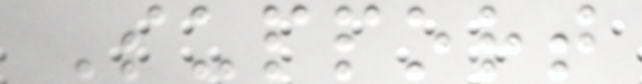Support
